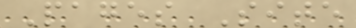Pages Site
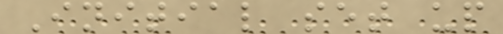Initial set up
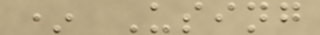* Using
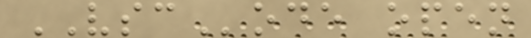VSCode open
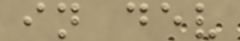in dev
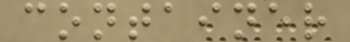container
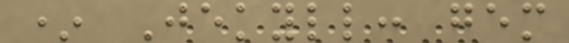* Jekyll: gem
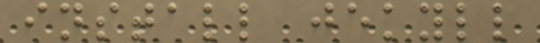install jekyll
